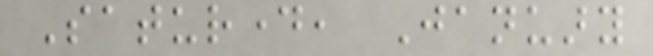Saturday, January
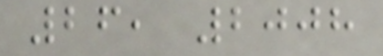26, 2008
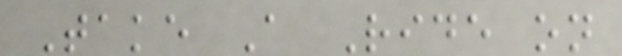Take A Ride on
